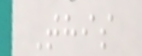This
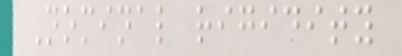Nominal rigidity
